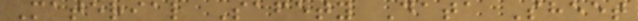Material Safety Data Sheet
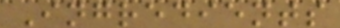Ingredients
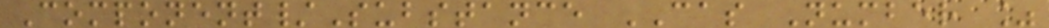Component/Substance CAS Number %
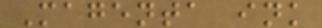Magenta ink
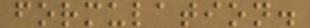formulation.
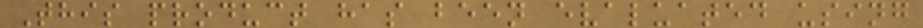This product has been evaluated using
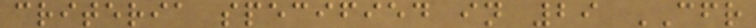criteria specified in 29 CFR
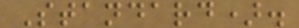Standard).
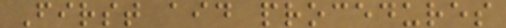First aid procedures
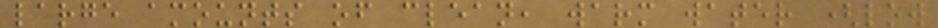large amounts of clean, warm water (low
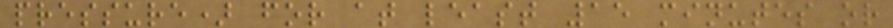pressure) for at least 15 minutes or
